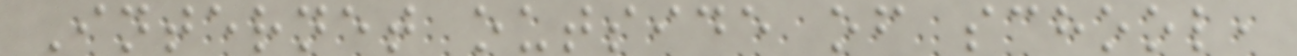Internet outside of school,
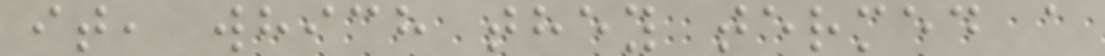it, which they termed a
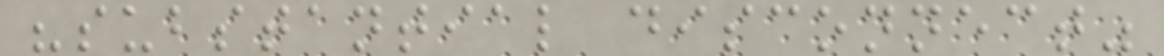"substantial disconnect"
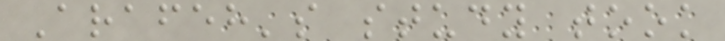Arafeh's study took
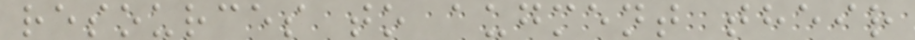resources to augment their
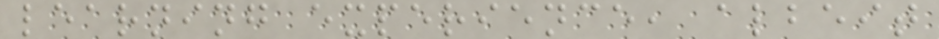learning experience, albeit
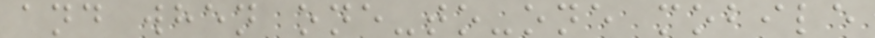and when one-to-one mobile
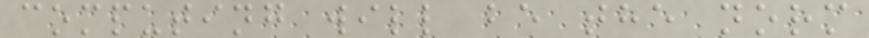computing will be the norm
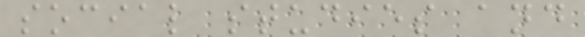social studies and
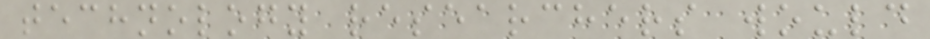technology researchers would
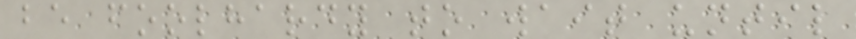be foolhardy to wait until
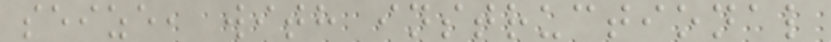seize, with instructional
